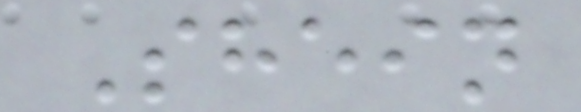Shein
